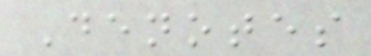Denotes
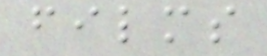films
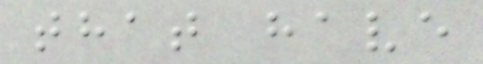that have
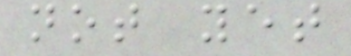not yet
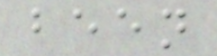been
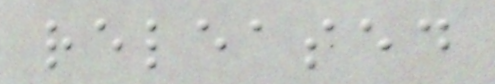released
